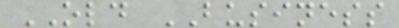OLD BUSINESS
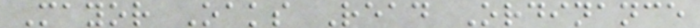Mayor Oaks Read Ordinance
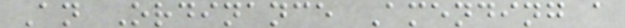An Ordinance Amending a
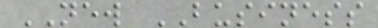NEW BUSINESS
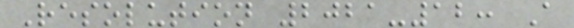Resolution 2021-12: A
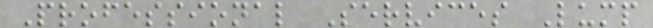Professional Services Lump
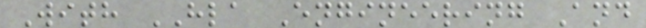With HLA Engineering And
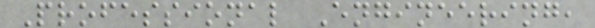Professional Engineering,
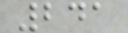241
